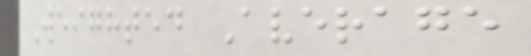Weighted Average
